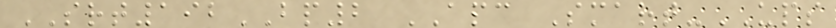SRT192BP2 APC Smart-UPS
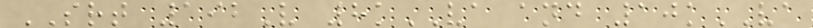SRT 192V 8kVA and 10kVA
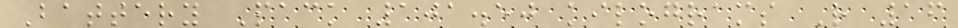Battery Pack 101.50 kilograms R 16
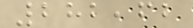282,62
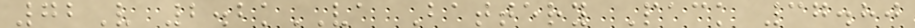72V 2.2kVA Battery Pack 37.80
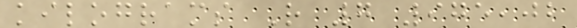kilograms R 7 975,02
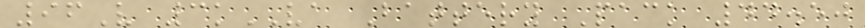96V 3kVA Battery Pack 44.50
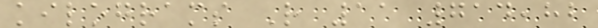kilograms R 11 714,82
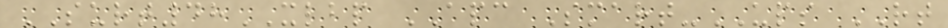SURT48XLBP APC Smart-UPS RT
